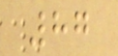87
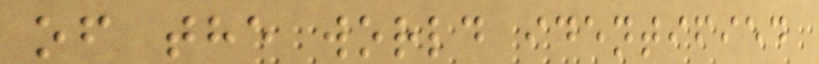of the world identified
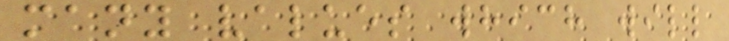many values which will
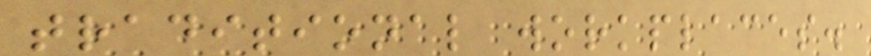traditional workplaces.
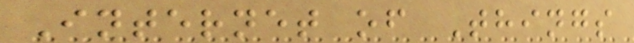Internet of Things
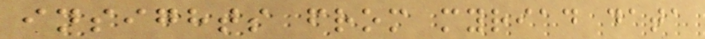insights from myriad data
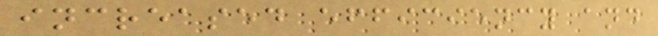increased efficiency and
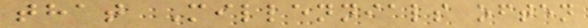that Millennials often
